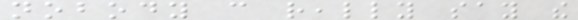nobody can really say the
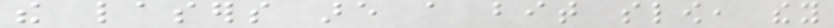the lasers are a bit slow, they
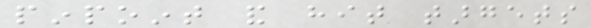pinpoint and hit targets
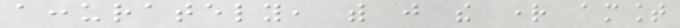accurately, with just the right amount
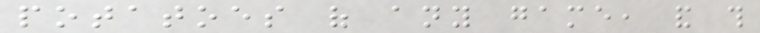potatoes of any game, and this
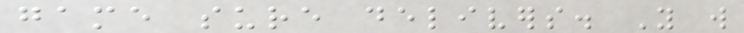game sure delivers. You will
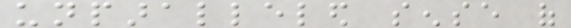unparalleled sense of
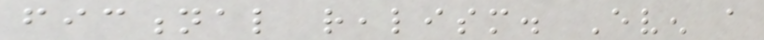fictional realism. Even a
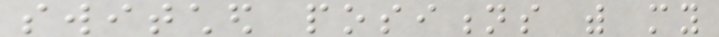switched positions with my
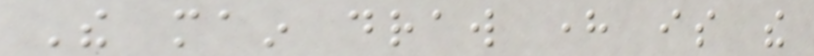The main draw here is the
